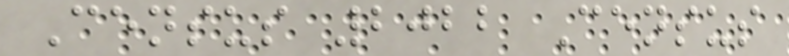Census 2022 Census
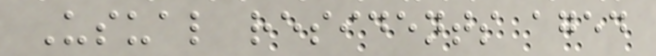Usual residents aged
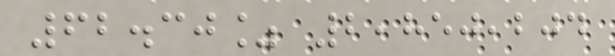62.30% 2,850,204
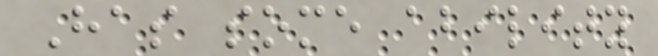Has some ability
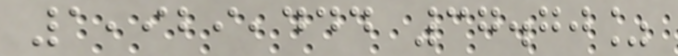1,929,444 37.70%
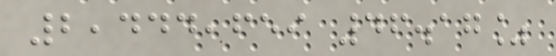2,444,659 46.17%
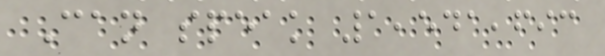Can speak 1,541,693
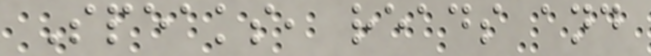Speaks, reads and
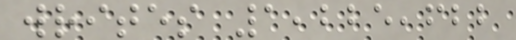writes 1,225,622
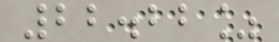22.22%
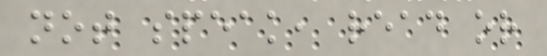not speak, read or
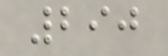290
